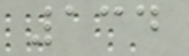134
